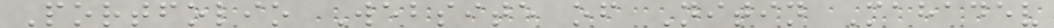Portfolio Website of Nitin Mahadev
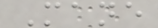Mane
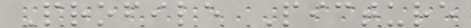Profile Picture
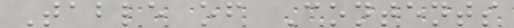Table of Contents
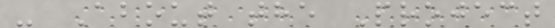- About the Project
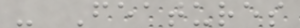- Features
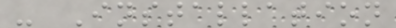- Installation
